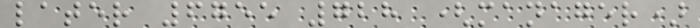later 6755 728 (manager)
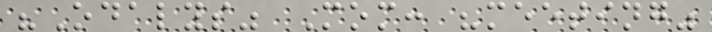"Odalys" Mom: "meeting"
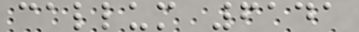callum 6141
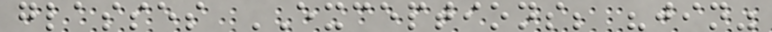glasses EXCEPTIONS; "jin"
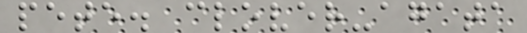pete. clover-agata
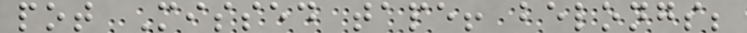pot Missed tape! belongs;
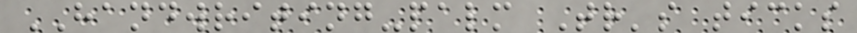HANDWRITING-palm Tr's ticks
